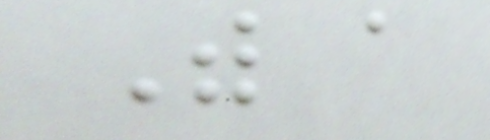With a
